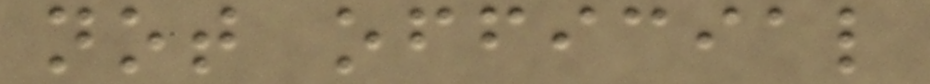not official
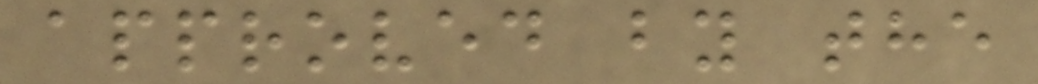approved by the
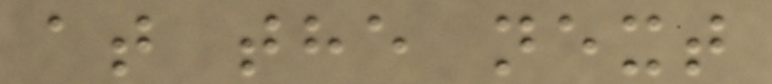at the next
